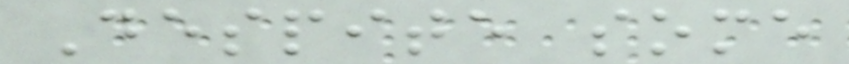Despite some
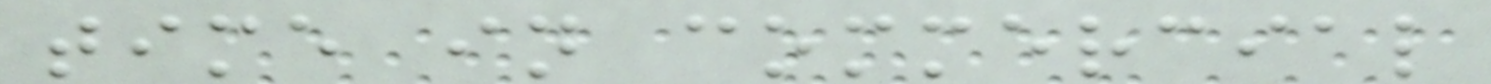time in commercial
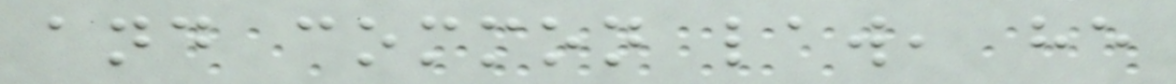and common law, he
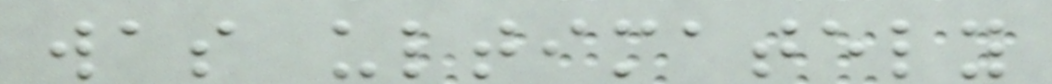was ultimately
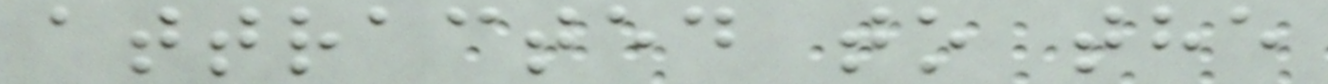attracted to the
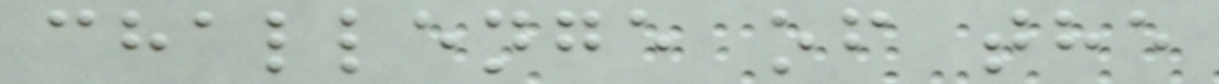challenge of the
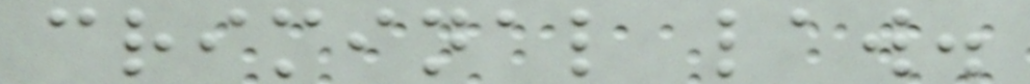criminal law.
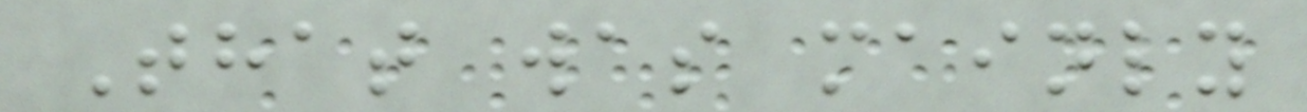That was mainly
